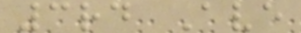3rd Ave
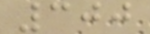300
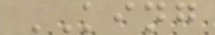KING
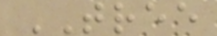TREE
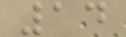14
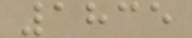1835
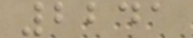2241
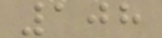108
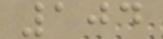104
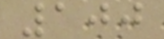100
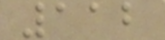112
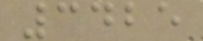3425
